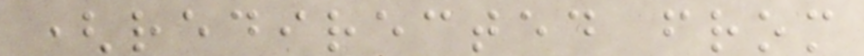(redirected from
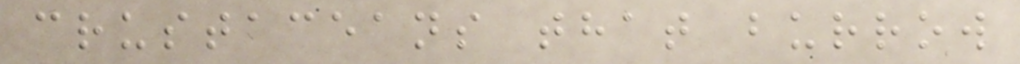crustaceans that burrow
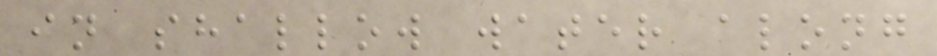in shallow water along
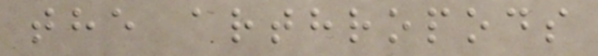the arthropods
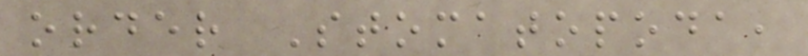order Stomatopoda,
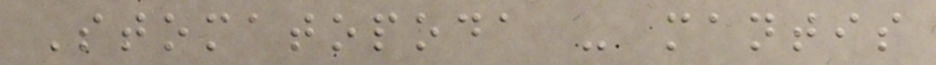Stomatopoda - mantis
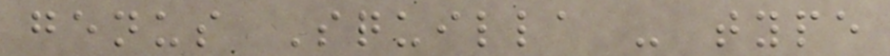genus Squilla - type
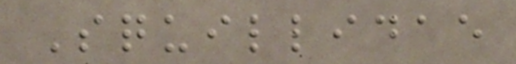Squillidae
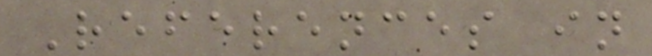References in
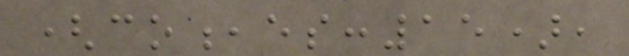(co,es:15),
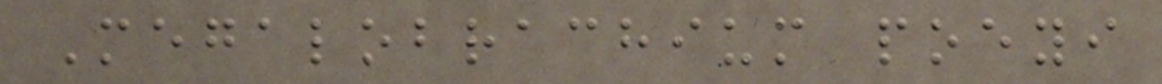Megalobrachium poeyi
